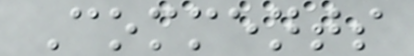Comments
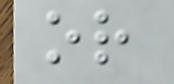or
